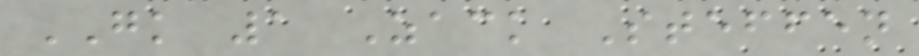GK 1 Zack Steffen
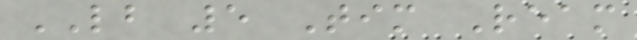LB 5 Tim Ream
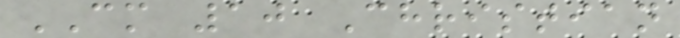CM 10 Christian
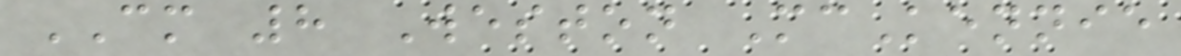CM 8 Weston McKennie
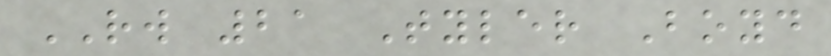RW 21 Tyler Boyd
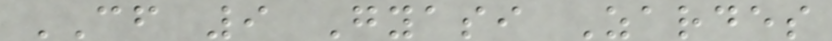CF 9 Gyasi Zardes
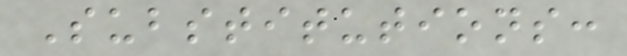Substitutions:
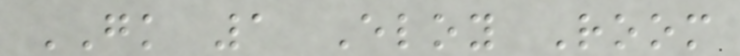GK 1 Eloy Room
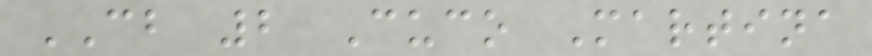CB 2 Cuco Martina
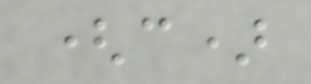(c)
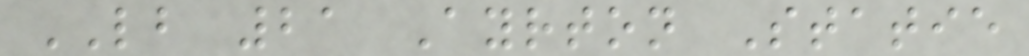LB 21 Ayrton Statie
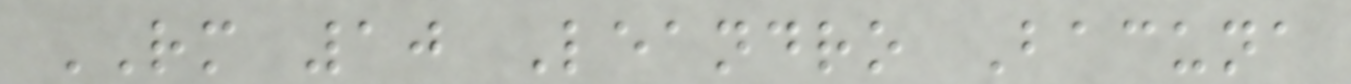RM 10 Leandro Bacuna
